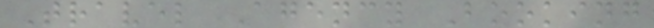Travel Agency Booking
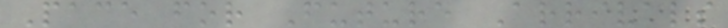Pace for Future Arrivals
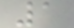1
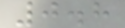0.8
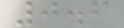0.6
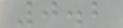0.2
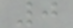0
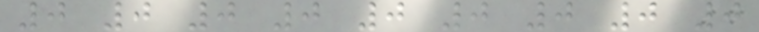0 0 0 0 0 0 0 0 0
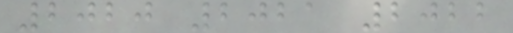2020 2021 2022
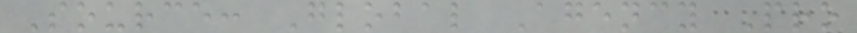Source: Global Agency Pro
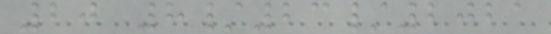20 8/23/2021
